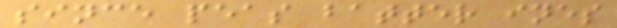since peas batter ines
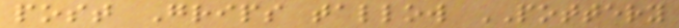post Grips tallow POTTERY
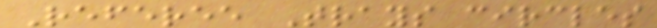Referee Trays circles
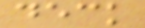deck
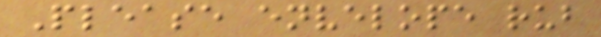Please envelope rub
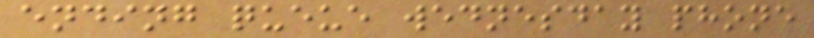ending queue wednesday phone
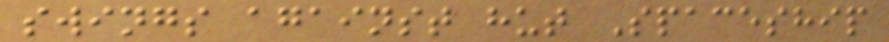swings against hut Spaceship
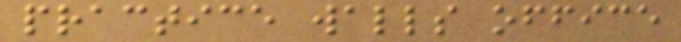practice walls office
